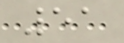51
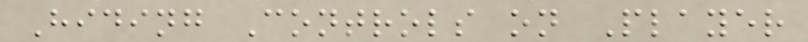Hiding Controls on Player
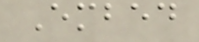Embed
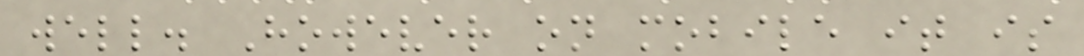well. However on mobile it is
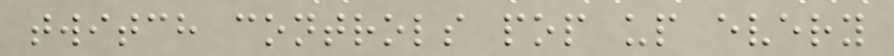twitch controls pop up every
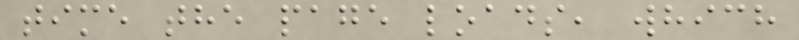time the page loads, which
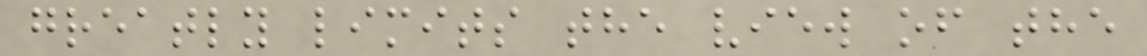greatly limits the view of the
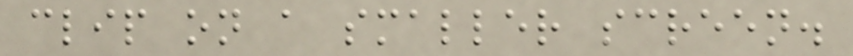clip on a smaller screen.
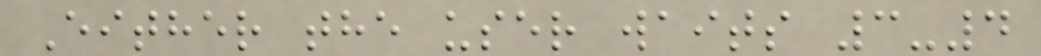Either the user waits 3-4
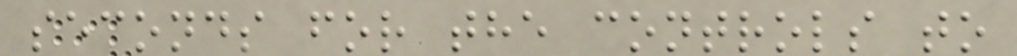seconds for the controls to
